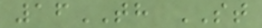16TH ST
